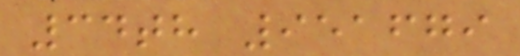34th 951679
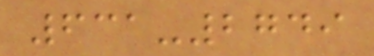631-2749
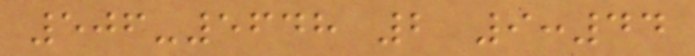506-5648 2 9:44
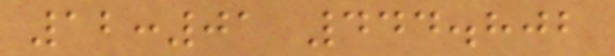12:01 444.802
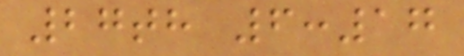27th 6:17
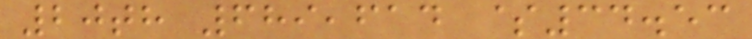20th 689,614 $34.53
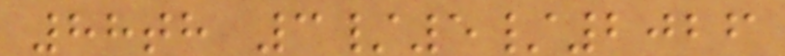88th 3/5/2026
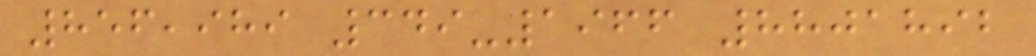856,989 349-1966 8801892
